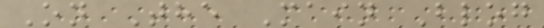On The Main Blog
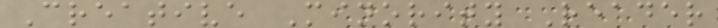Creative Minority Reader
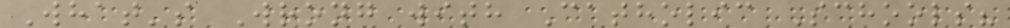What's Wrong with Catholic Schools?
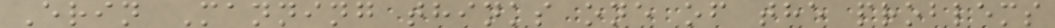Erin Manning thinks one of the problems
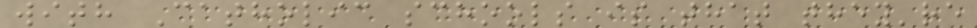with Catholic schools is that they're
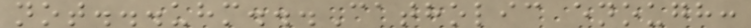not...uhm...Catholic enough:
